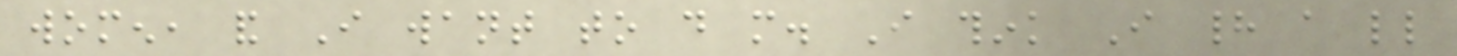women, and I want to do more. I think I had a little
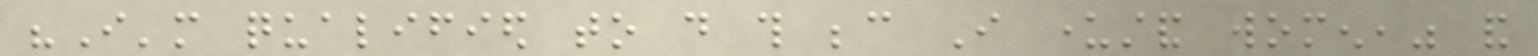"I'm qualified to do this because I understand women," and
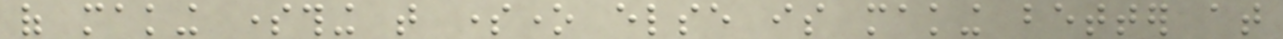of making something that someone else is making better at
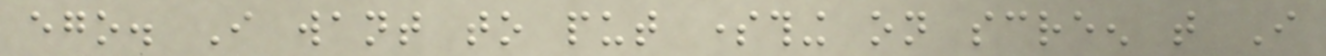ego. I want to put something on screen that I
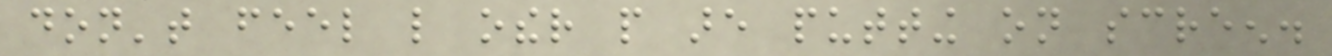don't feel like other people are putting on screen.
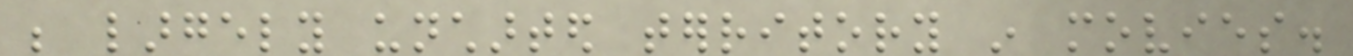be largely uncharted territory in movies.
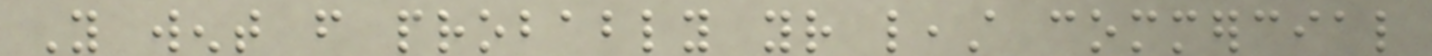You went from probably your least commercial
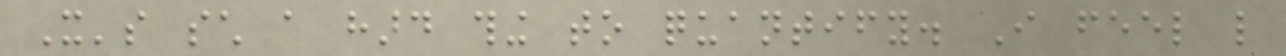It's such a hard thing to quantify. I feel like
